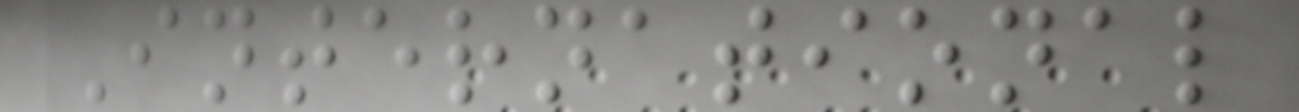International
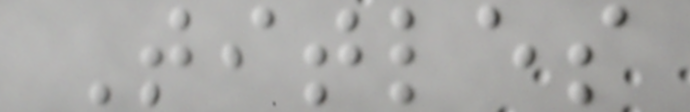Titles
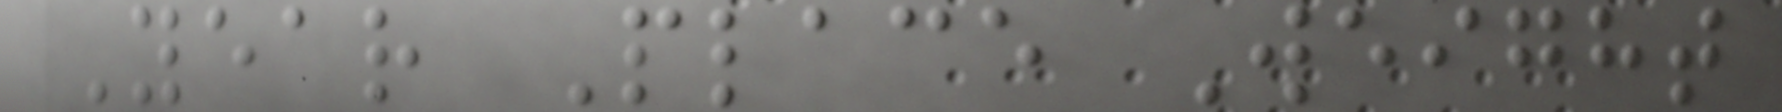Year Place Weight
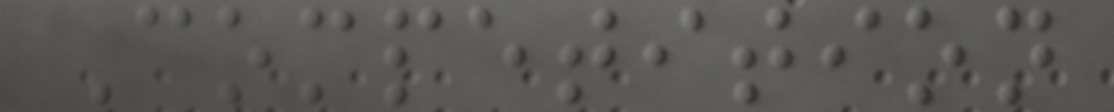Competition
